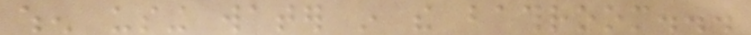when using water in the bathroom...
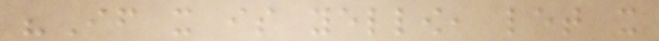"If it is yellow, let it
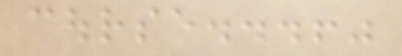course...!"
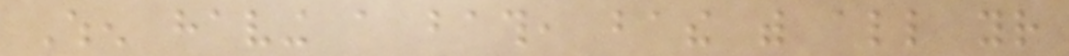When having a bath, bathe with all your
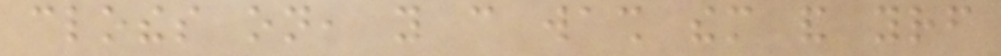clothes on, you can wash them and yourself
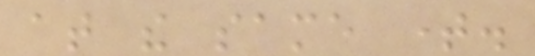at the same time.
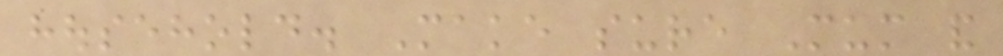household. Make sure Mum and
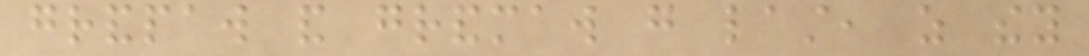grandpaw and grandmaw go last, as they
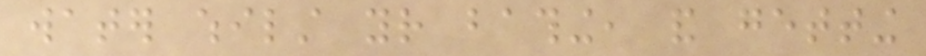water whilst your bathing, and getting
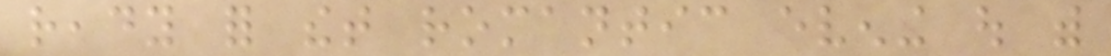ready for thet romantic evening out with
